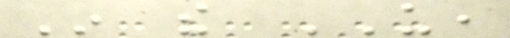In the US,
